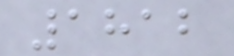1812
